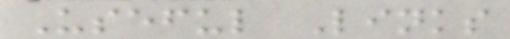Useful Links
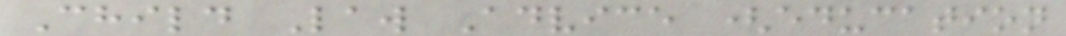Child Law Advice (education
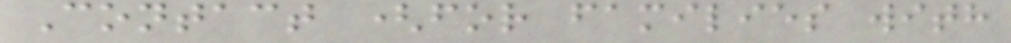Contact (for families with
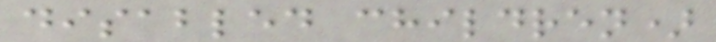disabled children)
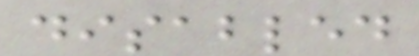disabled
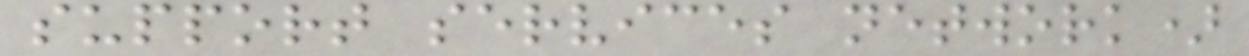support services network)
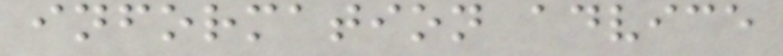information advice
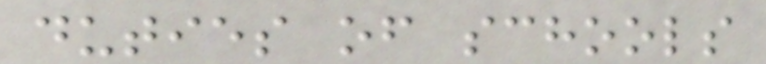duties of schools
